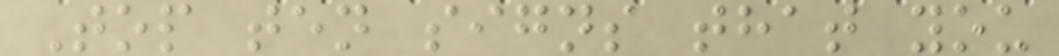Top ten signs that you
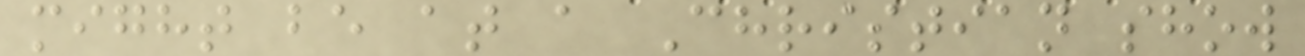might be at a Christian show
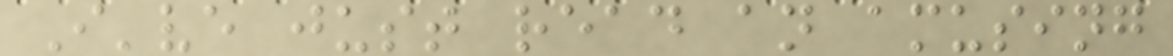I've just read an amusing
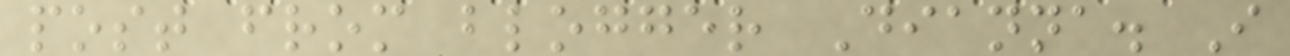post from blogger Dianna. I
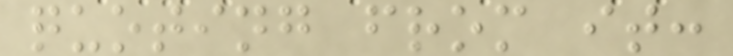quoting from it:
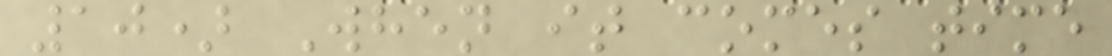10) When it comes time
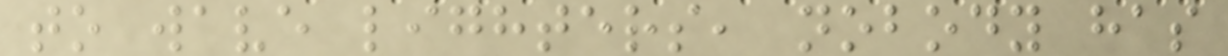to wave lighters, nobody has
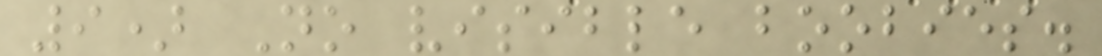9) No visible boobies.
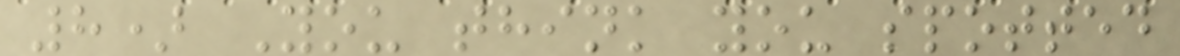8) You think you spotted
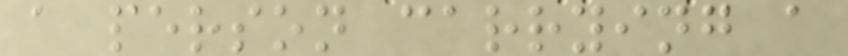a person carrying a
